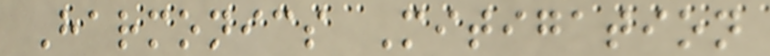Harmonics Mitigation
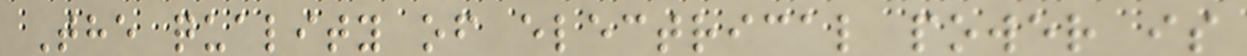The quality of electrical power is
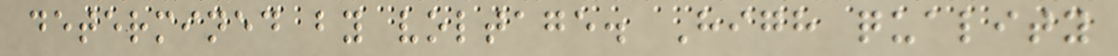determined by voltage. High quality
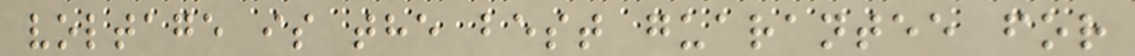voltage is the best guarantee for
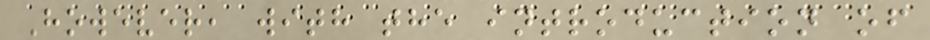However, with the introduction of
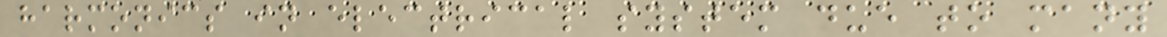harmonics in electrical system due to many
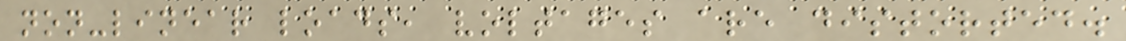non-linear loads, voltages are distorted.
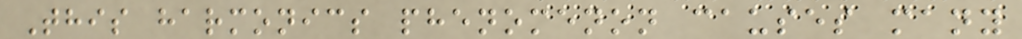This harmonics phenomenon causes many
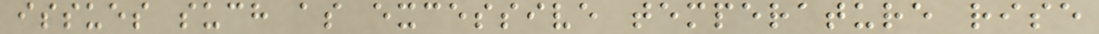issues such as excessive temperature rise
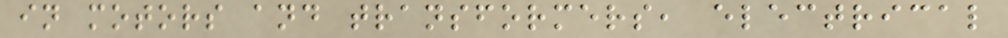in motors and transformers, electrical
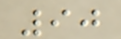90
